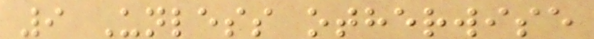9 Unless otherwise
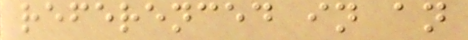referenced in an
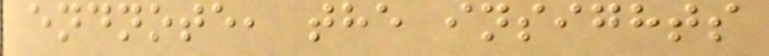endnote, the insights
